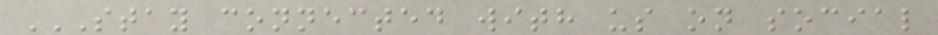STAY CONNECTED WITH US ON SOCIAL
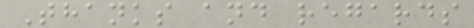Thanks and regards
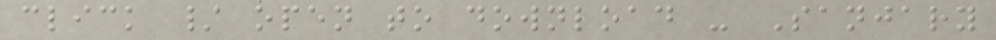click / open to download - Sanjary
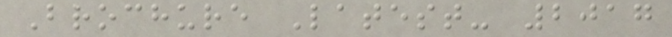Brochure Latest- 2017
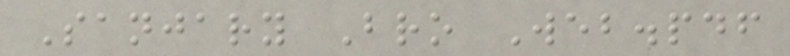Sanjary Bro Web.pdf
